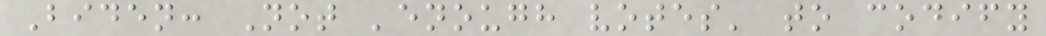Biden: Not 'enough votes' to codify
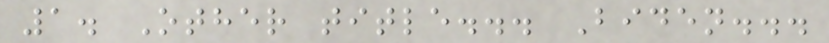1. Other title... Biden...
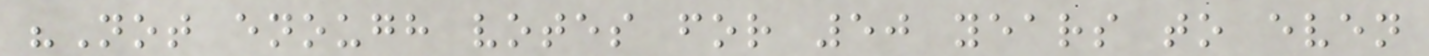"Not enough votes for 50 years to even
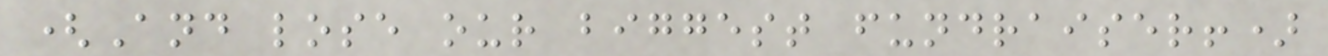(And lose our biggest fundraiser!)
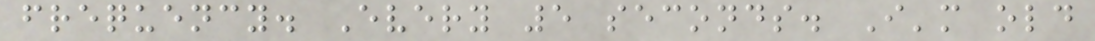frequency. Every 5 seconds. I'm old
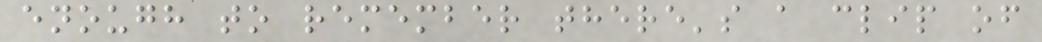enough to remember there's a clip of
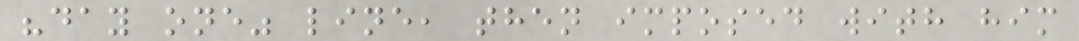"day one" line, then imposed with him
